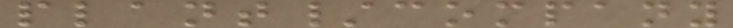plant/company
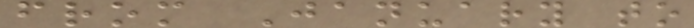from January to
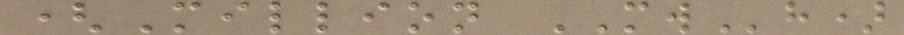(Million MWh)
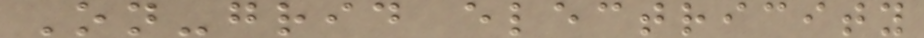On-grid electricity
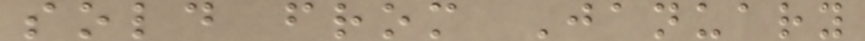sold from January
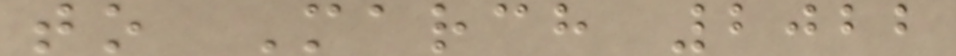to March 2022
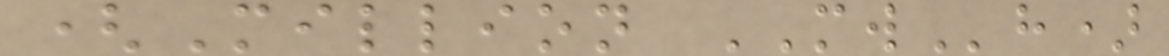(Million MWh)
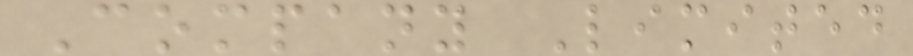Company Limited
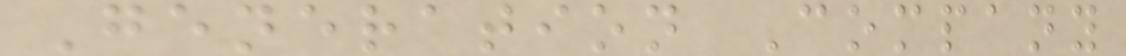Generation Company
